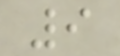9
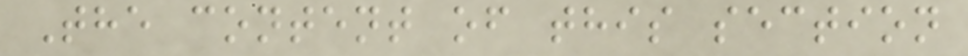The content of this section
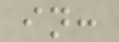in:
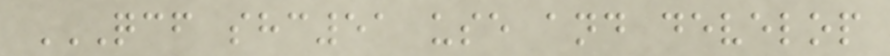QCF SHC51 USE AND DEVELOP
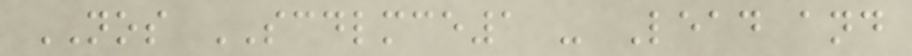NOS SCDLMCE1 - Lead and
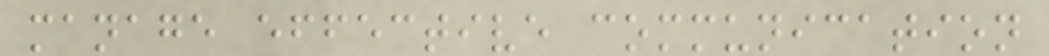manage effective communication
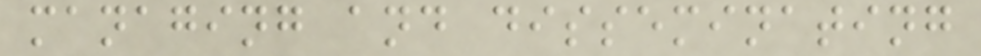managing and disseminating
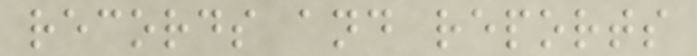records and reports
